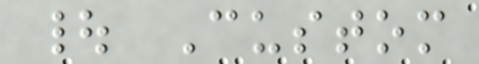| Custom
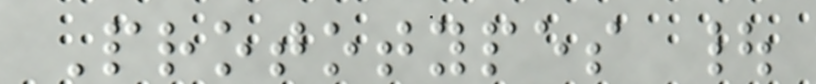Prototypes |
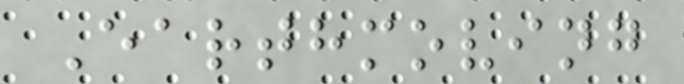Earthmoving
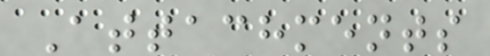Attachments
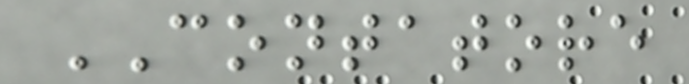CONTATORE
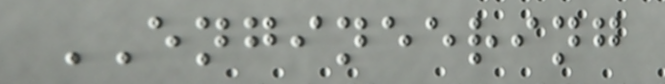ENGINEERING
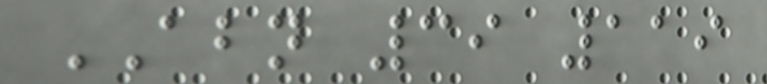ABN 39 119
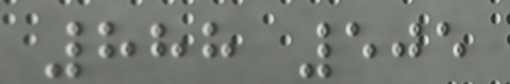888 505
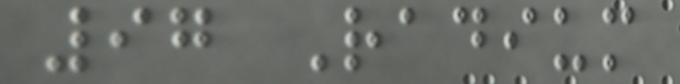97 Radium
